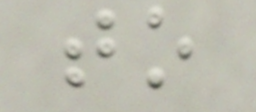to
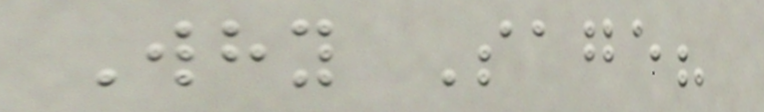Why Sage?
